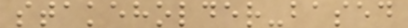stakeholder-based
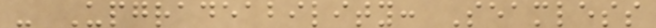- Upgradeability: Seamless
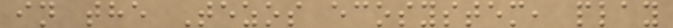in the Tezos ecosystem, play
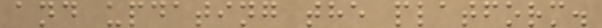and updating the platform.
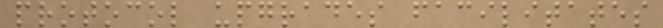protocol upgrades facilitates
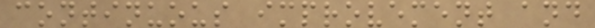continuous improvement and
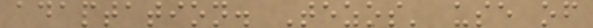adaptation. Tezos' use of
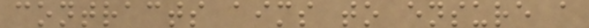contracts aims to ensure a
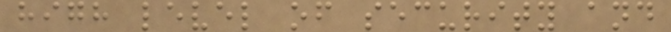high level of security and
